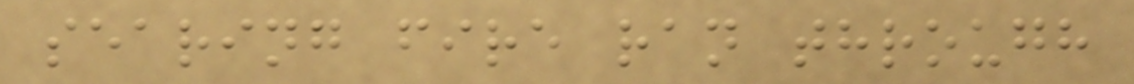searing fire ran through
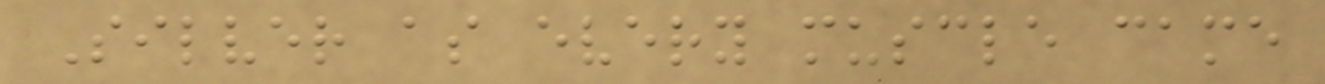Silver as every muscle came
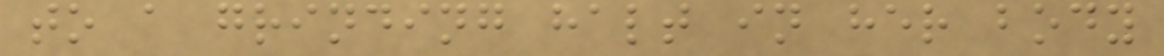to a grinding halt in her body
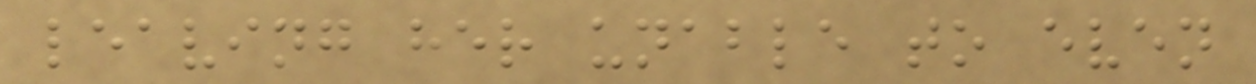leaving her unable to even
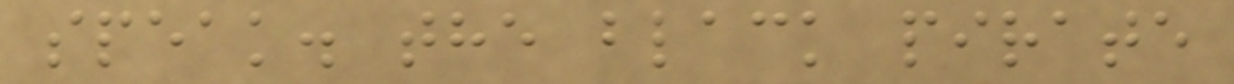speak. the black pirate
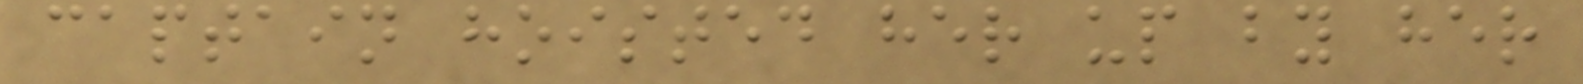captain hoisted her up by her
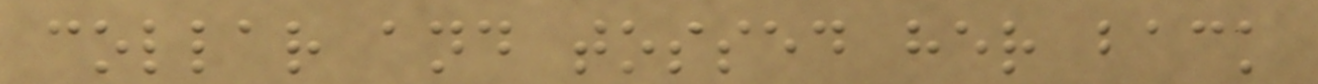collar and tossed her back
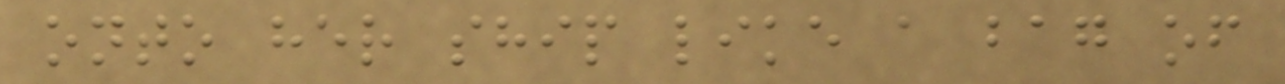onto her ship like a bag of
